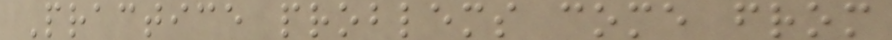Practice problems come from
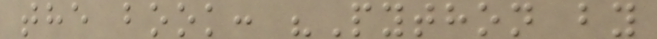the book: "Python by
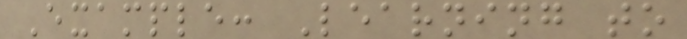Example: Learning to
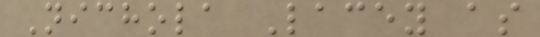Nichola Lacey as
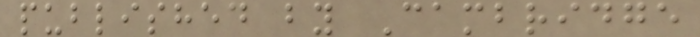published by Cambridge
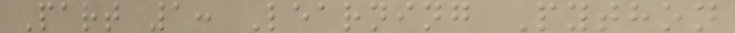Part 1: Learning Python
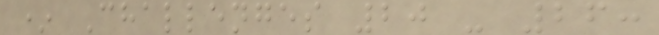* Challenges 20 - 26:
